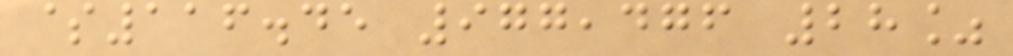$116.45 977,476 28%
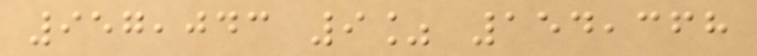957,043 9% 154,368
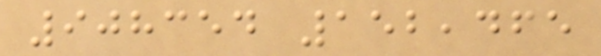908354 152,465
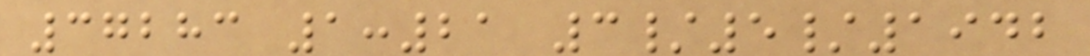37283 1:21 3/5/1942
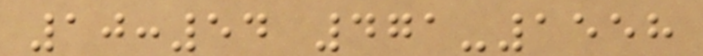10:54 471-1558
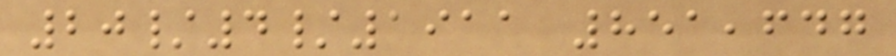20/4/1911 851,647
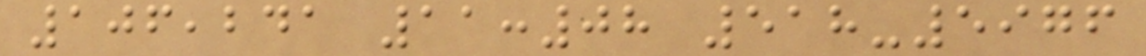106,241 11:08 518-5976
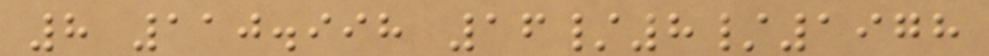8 110.998 16/8/1978
